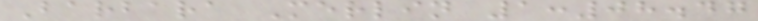Barbara Merlin 1:08.47
